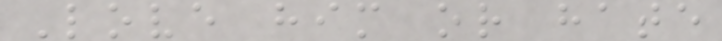Love him or hate
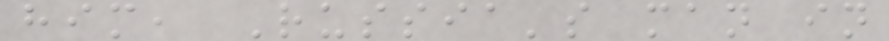him, Russia's man in
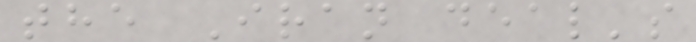the Iran deal's
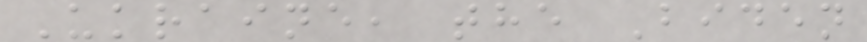Ukraine, the Biden
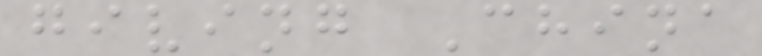giving China
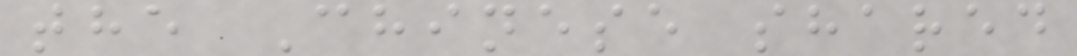the Chinese shared
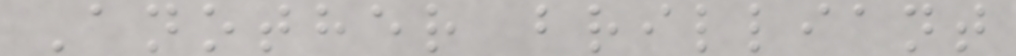Another brilliant
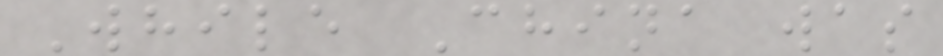While China was
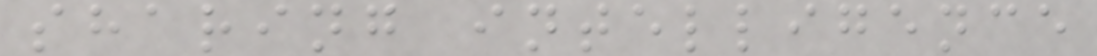sharing intelligence
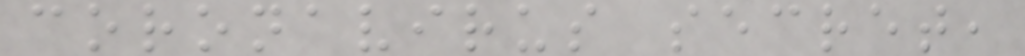coronavirus secret,
